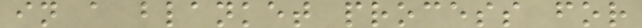in a blanket process for
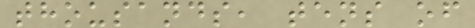thousands, tens of
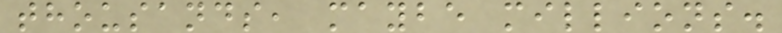thousands, maybe millions.
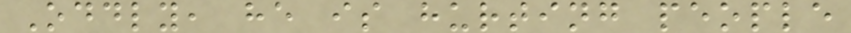Oddly, he is hurting people
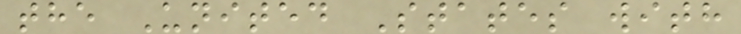the United States with
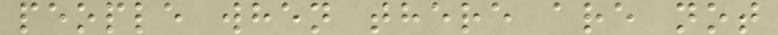people when there are not
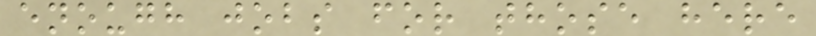enough jobs for those here
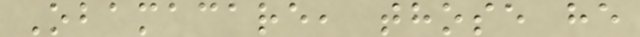Obamacare, those he
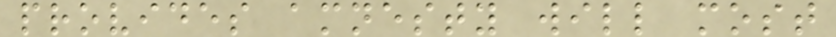provides amnesty will most
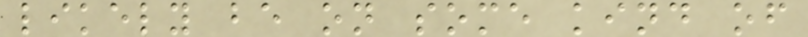likely be on some kind of
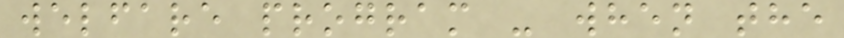welfare program - when the
